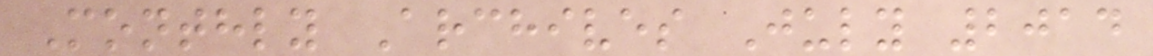Monthly Archives July 2014
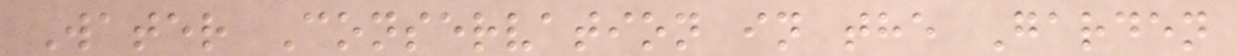Water Conservation in the Garden
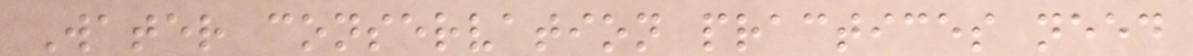Water conservation practices need
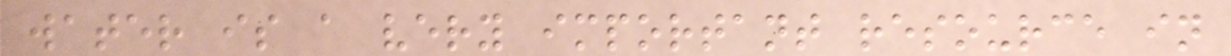water is a very important resource in
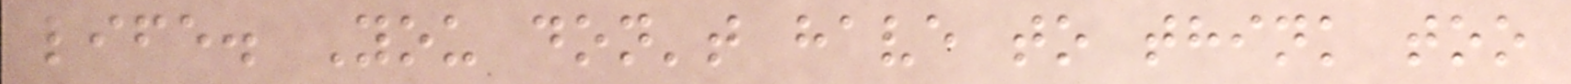life. You don't have to think too
